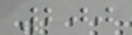200
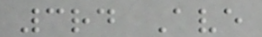3rd Ave
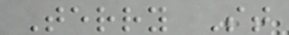Terry St
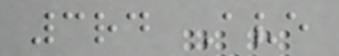3rd Ave
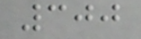300
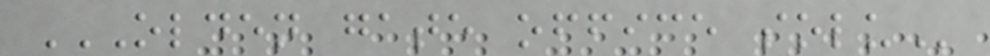OLDEN GATE OFFICE SOLU
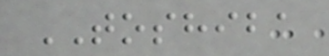TOSHIBA
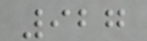927
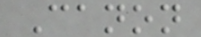Canon
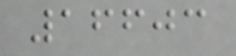16603
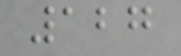127
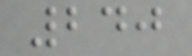240
